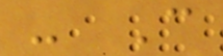- C
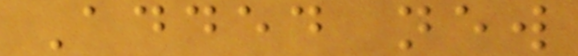Added new
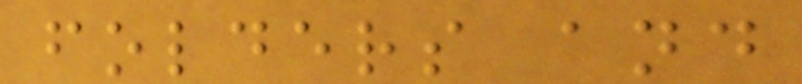folders and
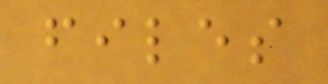files
